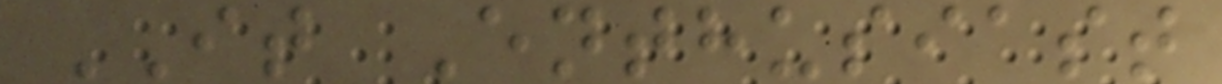IT Enthusiast
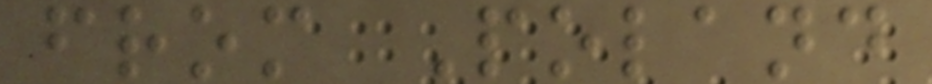from Poland
